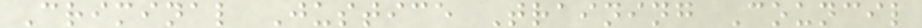Criminal Justice Training Council
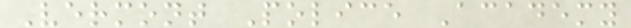Vermont Police Academy
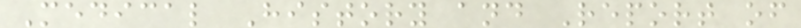Medical History and Report of
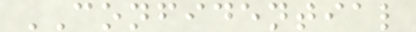CONFIDENTIAL
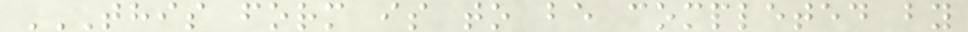THIS FORM IS TO BE COMPLETED BY
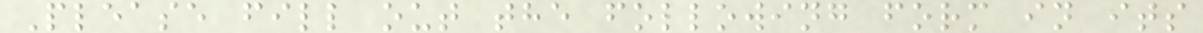Please fill out the following form in its
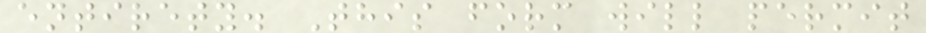entirety. This form will permit
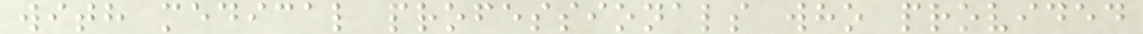with medical professionals who provided
